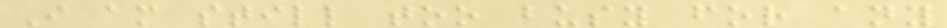I am still too busy for any
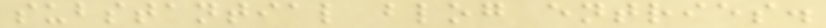substantial blog entries.
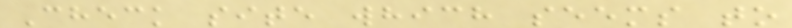Check site which seems to
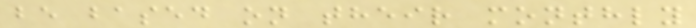be based on their monthly
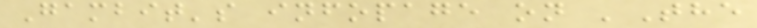Gambit's infopage on 'The
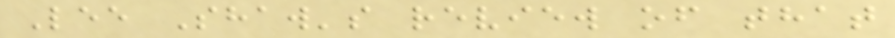Lee Shaw's review of that
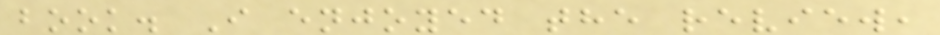book. I enjoyed the review,
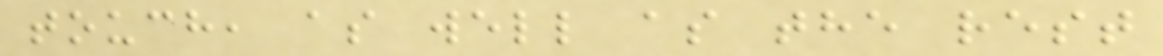touch, as well as the rest
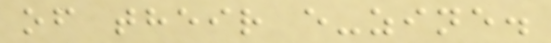of their e-zine.
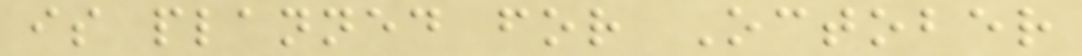is planned for October
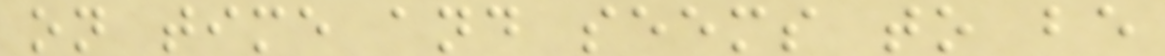on time and seems to be
